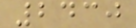2430
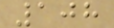108
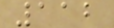112
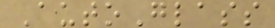AutoGlass
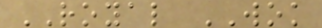ROYAL WOK
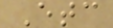Etc
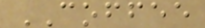COFFEE
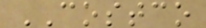COSTCO
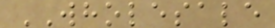WHOLESALE
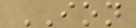ION
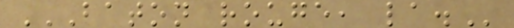BATON ROUGE, LA.
